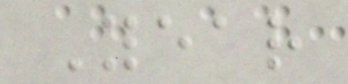Year
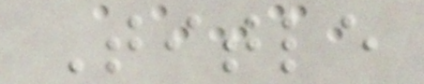Title
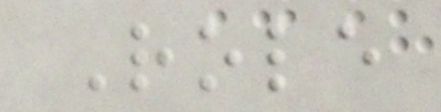Role
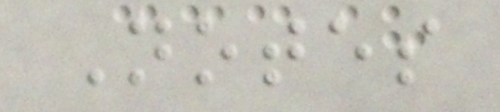Notes
